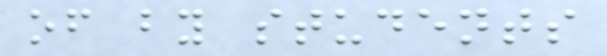of by students
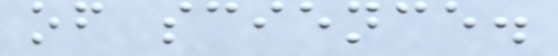of science.
